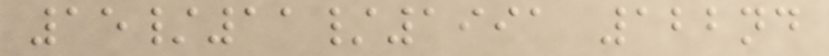15/11/1991 122nd
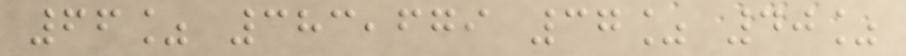66% 383,679 37% 40%
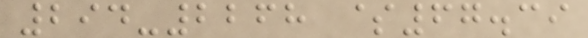294-2268 $67.39
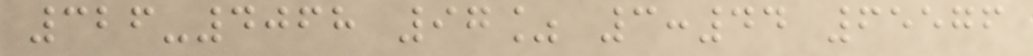326-4068 97% 3:44 65576
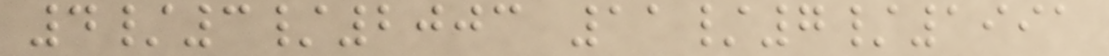4/3/2003 11/7/1991
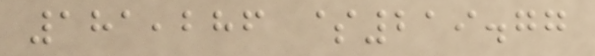181,286 $219.77
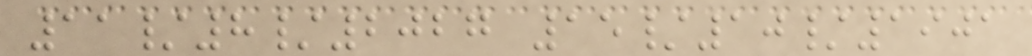11/8/2027 15/10/1901
